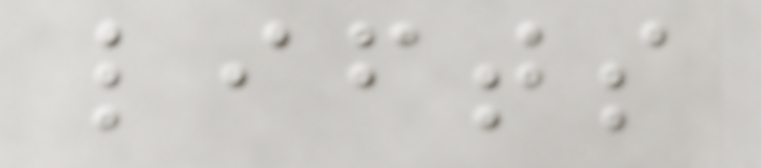lifts
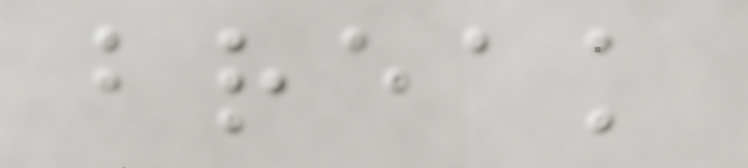break
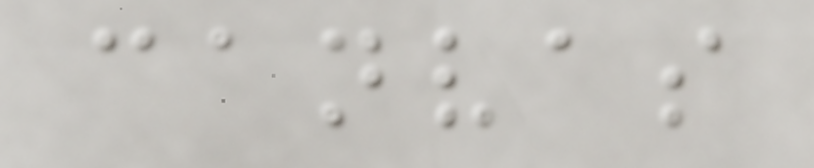canvas
